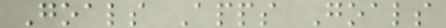Goals Apps Goals
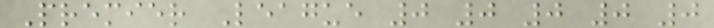Premier League 0 0 0 0 0
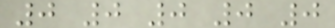0 0 0 0 0
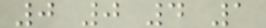0 0 4 1
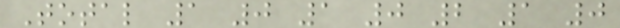Total 1 0 1 0 2 1 0
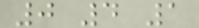0 4 1
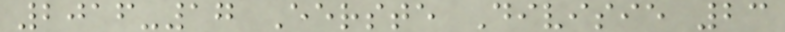2016-17 Eerste Divisie 23
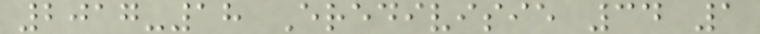2017-18 Eredivisie 34 1
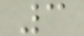3
